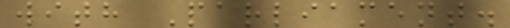with Parliament.
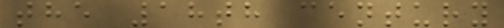the 18th century
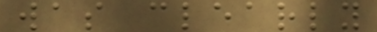was clearly
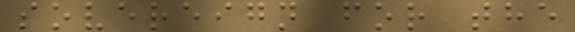sovereign for the
